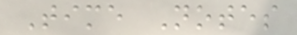Time Notes
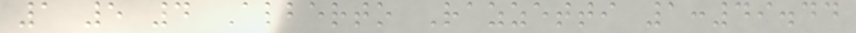1 5 4 Alberto Razzetti 1:49.44
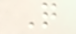Q
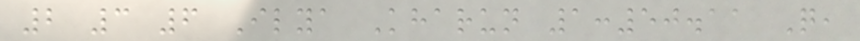2 3 6 Ilya Kharun 1:50.11 Q,
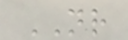NR
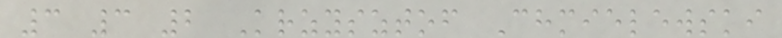3 3 2 Krzysztof Chmielewski
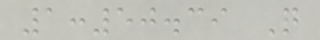1:50.39 Q
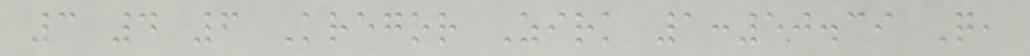3 4 6 Kregor Zirk 1:50.39 Q,
